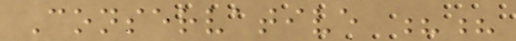Conservative ??
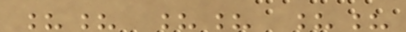?? ?? ??
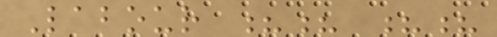Labour ?? ??
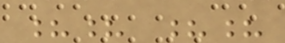?? ??
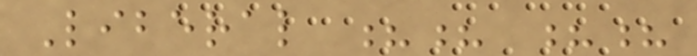Liberal ?? ??
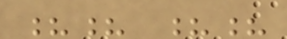?? ??
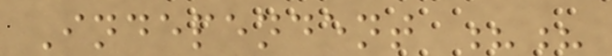Independent ??
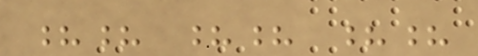?? ?? ??
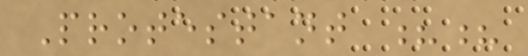Protestant ??
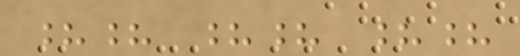?? ?? ??
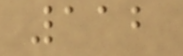112
